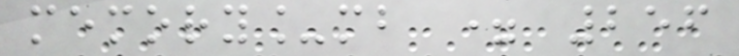memory_mb = 256
